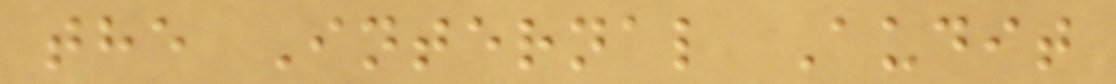the Internal Audit
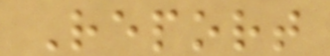Report
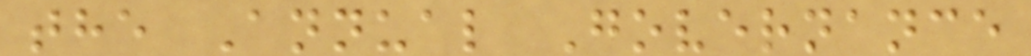the Annual Governance
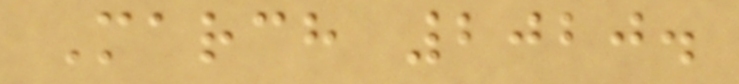March 2020.
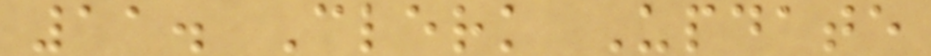11. Clerk Update
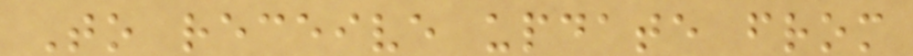To receive update from
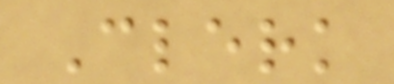Clerk
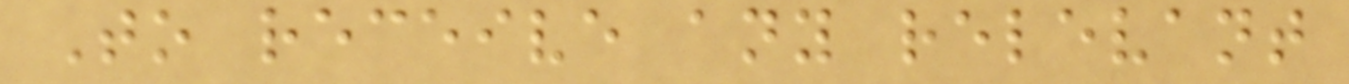To receive any relevant
